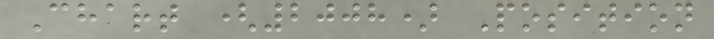Chart (2008) Position
